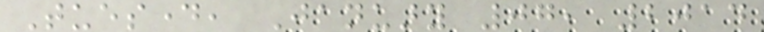Tuesday, January 07, 2014
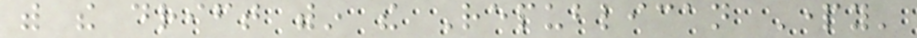with the drift within the Republican Party'
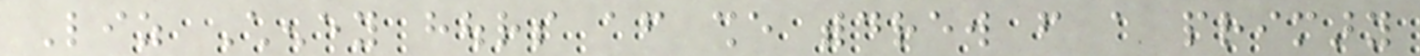Liz Cheney hours after she withdrew from a primary
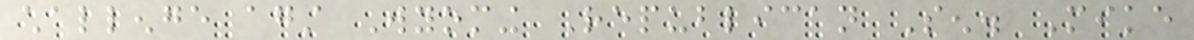challenge against Wyoming Republican Sen. Mike
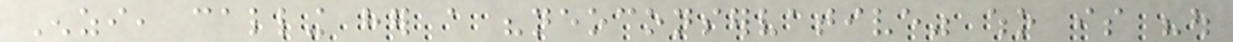Enzi, calling her a "neoconservative" who is "out
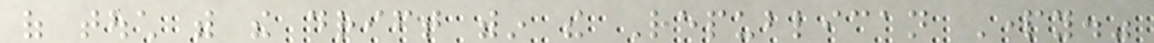of touch with the drift within the Republican Party."
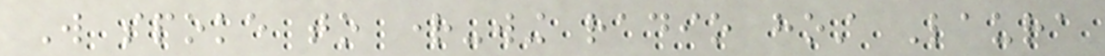Will spoke to right-wing radio host Laura
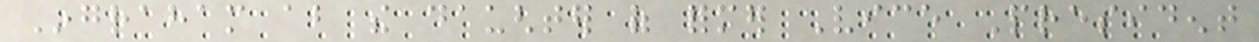Ingraham about the daughter of former Vice President
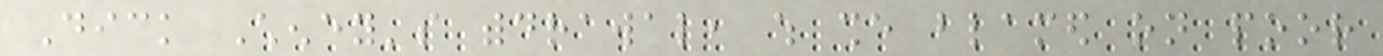Dick Cheney's withdrawal, which she blamed on poor
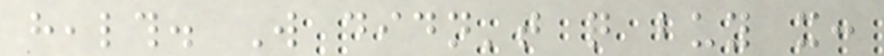health. Will didn't quite buy it:
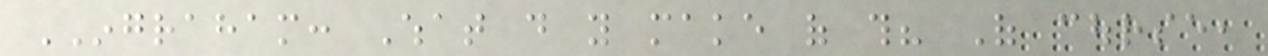INGRAHAM: What do you make of this? Of course,
